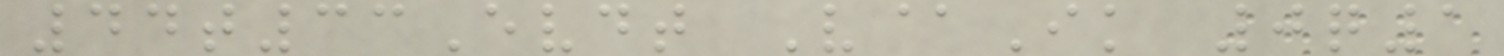44t33Evdt V@Ik 0q1
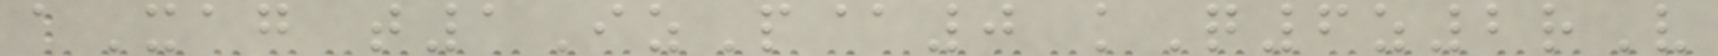aXag t1IzP@0 kQ6z2rV
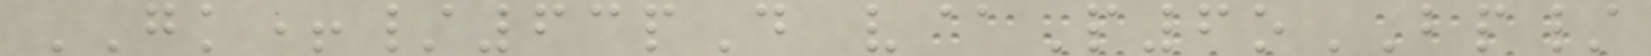GK+/63pD v@P6oBP/
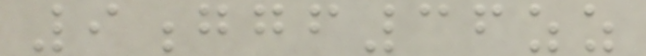9ggf36zz
